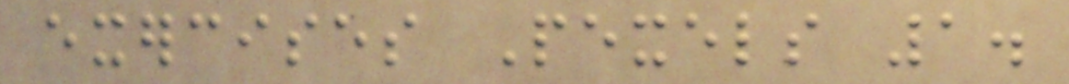exercises Pexels 1.
